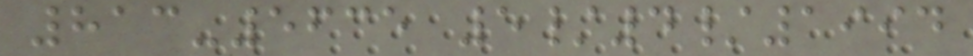813-5635 5/4/1994
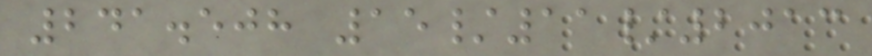241.508 15/11/2013
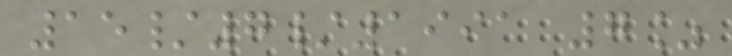15/7/1991 7%
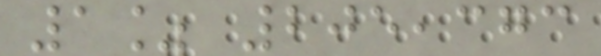1% 205,373
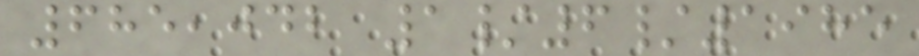685,042 1/6/1985
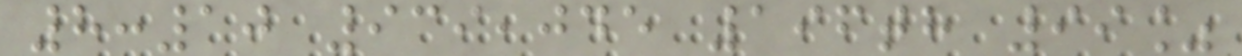8:10 939,045 196th 99%
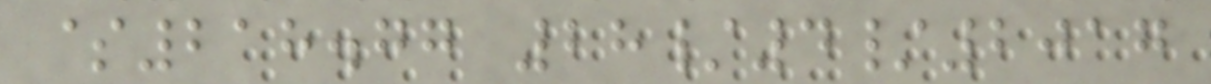$218.77 28/4/2017
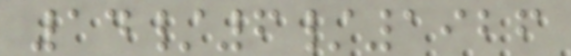14/6/1926
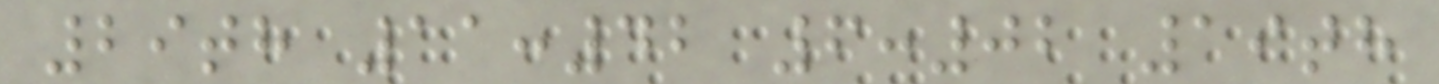29th 11:42 6:02 19th
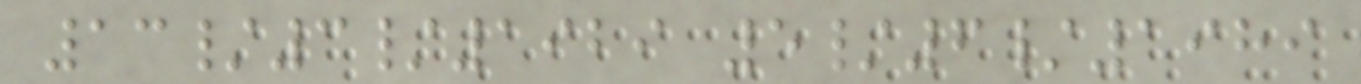13/3/1929 5/6/1989
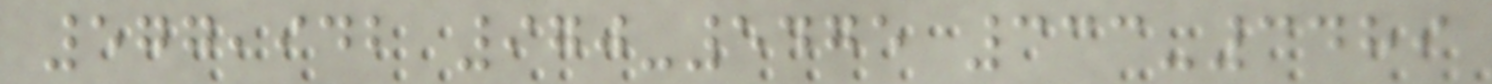577,942 970-5475 333-3489
